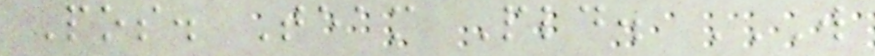Pos. Team Pld. W
